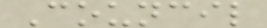Council
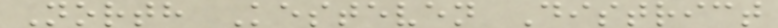North Kesteven District
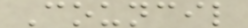Council
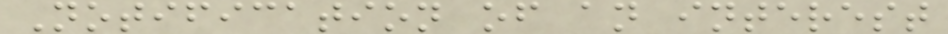Notification of an interest
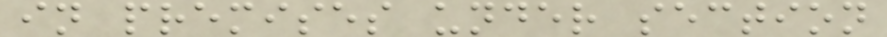in premises under section
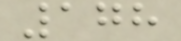178
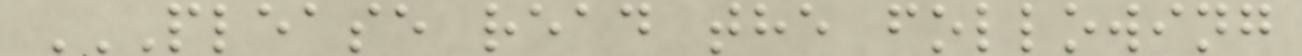PLEASE READ THE FOLLOWING
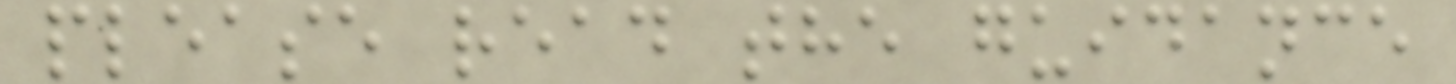please read the guidance
